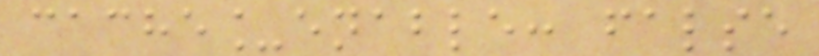cache_enable: false
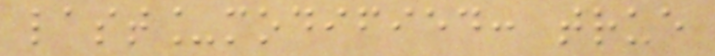last_modified: true
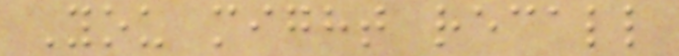You might recall
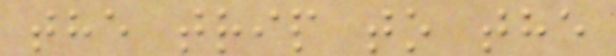the trip to the
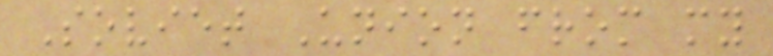Soviet Union from my
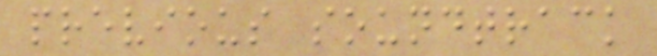previous soundtrack
